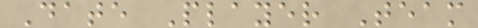Date Player Team
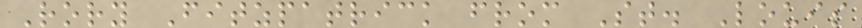Rory Fitzpatrick from St. Louis
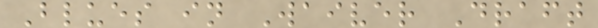Blues in Waiver Draft
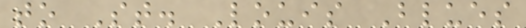to St. Louis Blues
